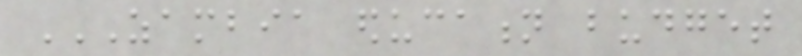ZAMBIA EDUCATION BUDGET
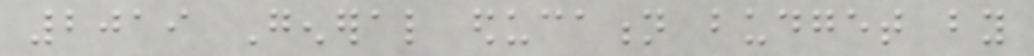2019 General education budget by
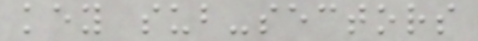key sub-sectors
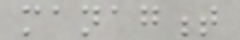managment
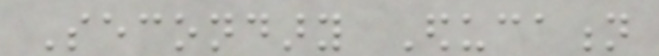Secondary Education
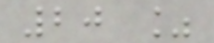20 %
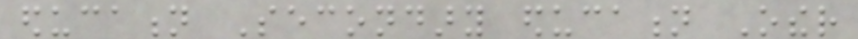education Secondary education Other
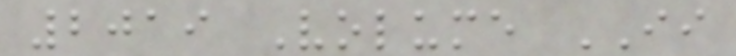2019 Volume II
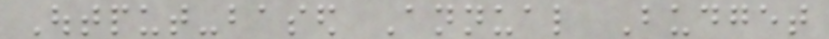Output-based Annual Budget
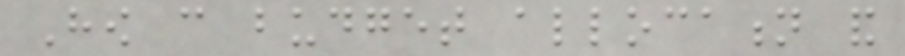How can budget allocation and
